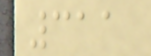311
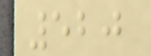520
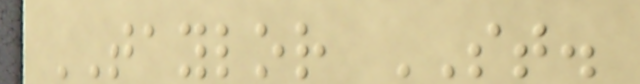TAYLOR ST.
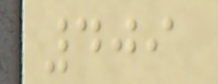409
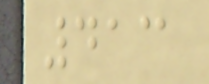413
